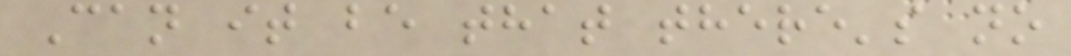Can it be that there's no
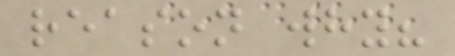reason why?
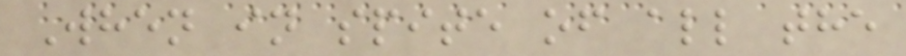When in spite of all the
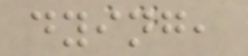dying,
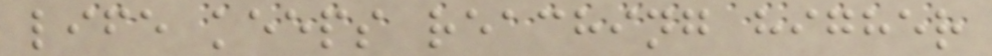life keeps reaching higher
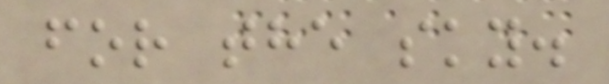for the sky.
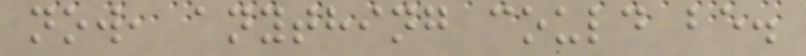now, anything could be.
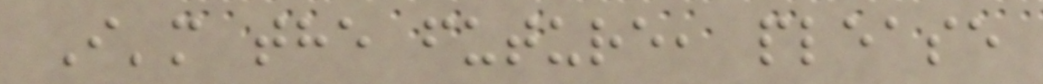I'm the future, please
